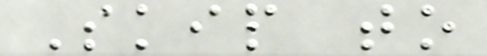Skip to
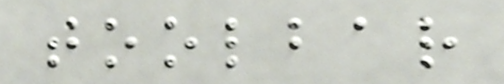toolbar
